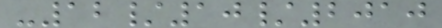-12/10/2010
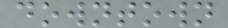downtown
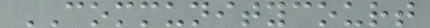COMMUNITYCOURT
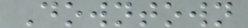Downtown
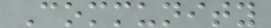Community
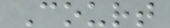Court
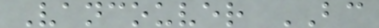Vancouver BC
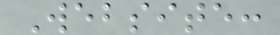Website:
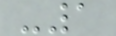-1
